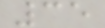35
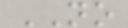NO
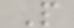P
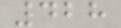428
